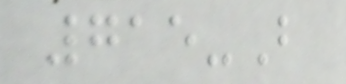715-B
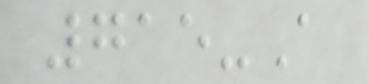715-A
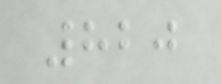820
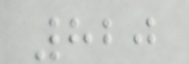820
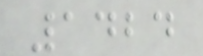1424
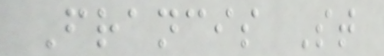Francis St
